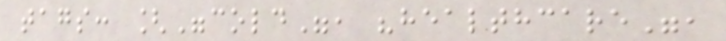tags: ["cold", "healthcare",
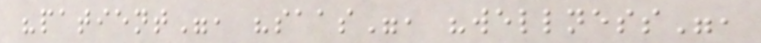"patient", "saas", "wellness",
